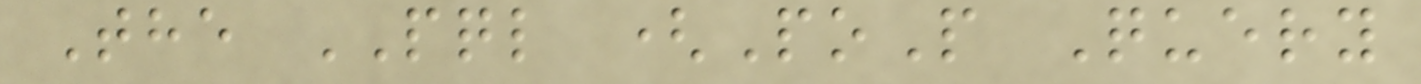The PQL (PoP Query
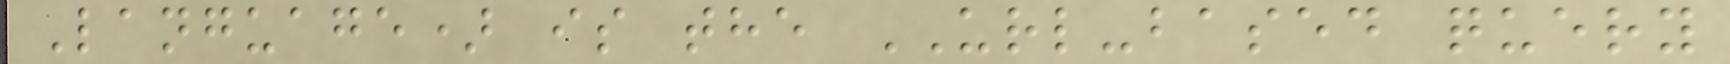Language) is the URL-based query
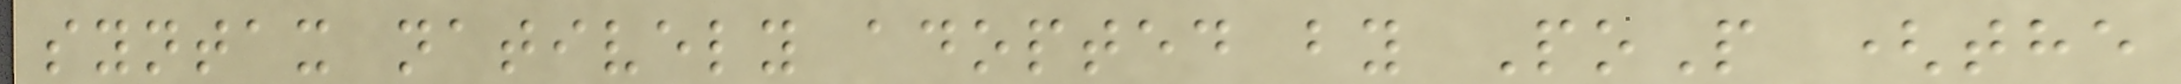syntax natively adopted by PoP (the
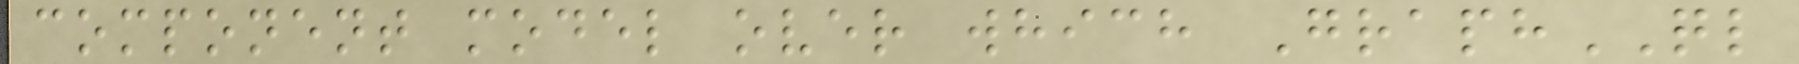component model over which GraphQL
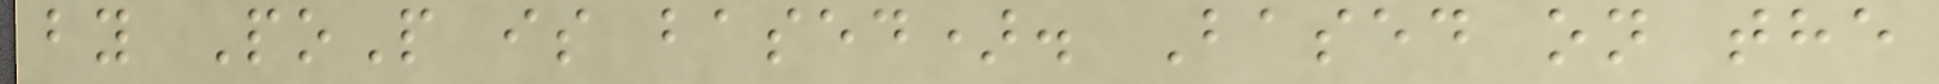by PoP is based). Based on the
